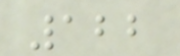122
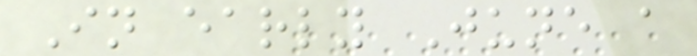In early June a
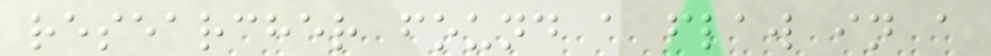researcher found a flaw in a
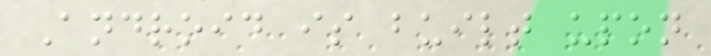Android is built upon
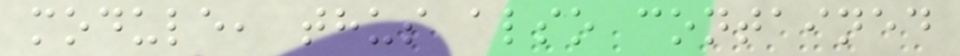module, thus also contained
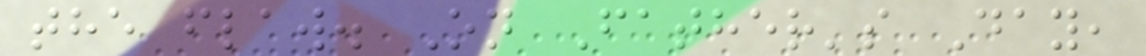the flaw. On Father's Day,
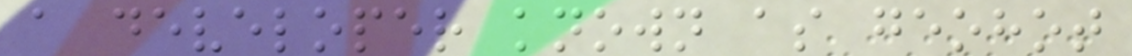a developer known as geohot
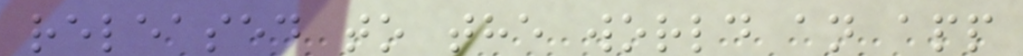released to the world an app
